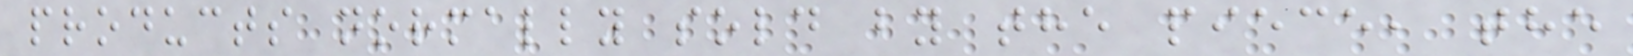products normally sold by the piece, the
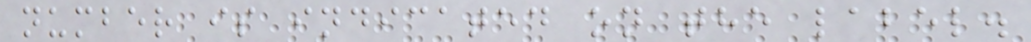number is indicated on the label.
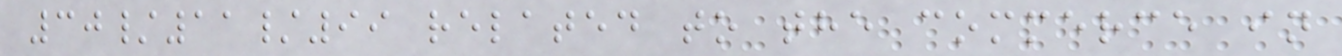30/11/99 related to the commerce in
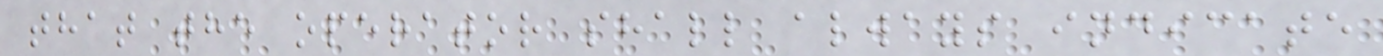that the operator shall always indicate
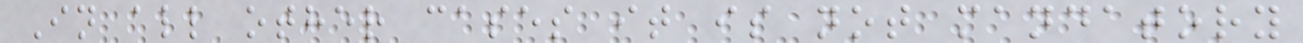In all other cases it is not mandatory
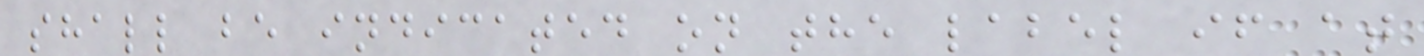shall be indicated on the label if at
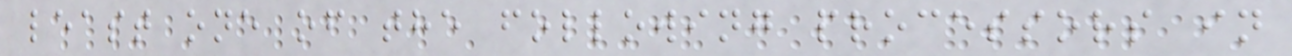least one of the following processors in
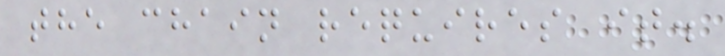the chain requires it.
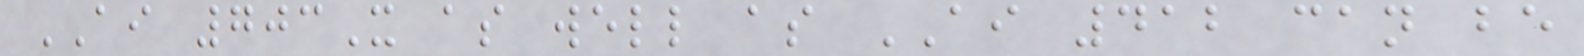AI 703X as well as AI 412 can be
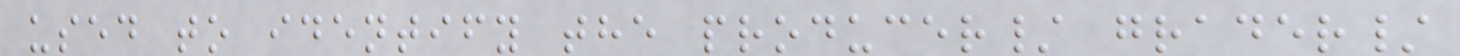used to identify the producer/ grader/
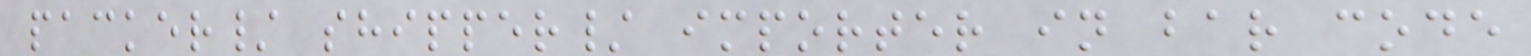packer/ shipper/ importer in bar code
